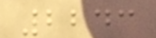2243
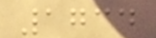1734
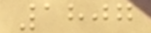1807
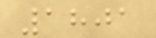1801
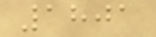1801
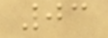03
